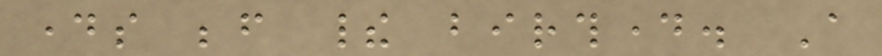days before their birthday. A
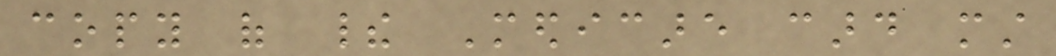copy of their Medicare card must
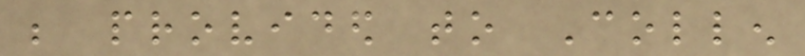be provided to Collen
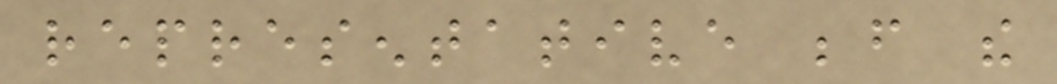representative before the
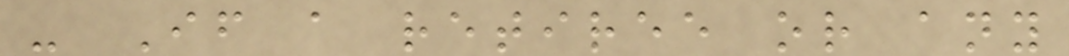- If a retiree or any
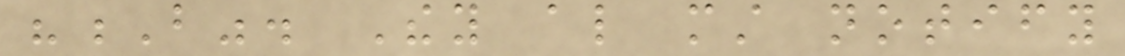"B". They also must notify
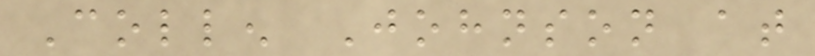Collen Johnson at
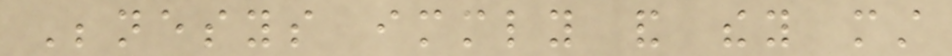Benesys immediately and they must
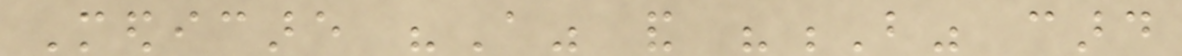Medicare "A" and "B" card
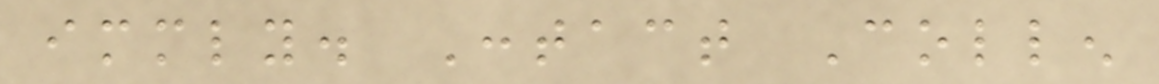immediately. Contact Collen
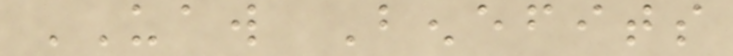UAW Benefits
